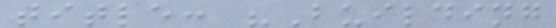title: "Building
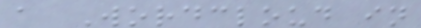a Wordcloud in
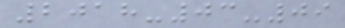2018-03-09
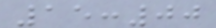15:00
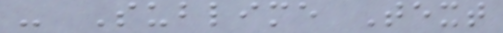- Sublime Text
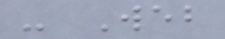- Web
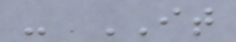- IT
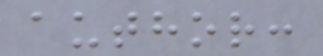author:
